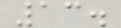13.
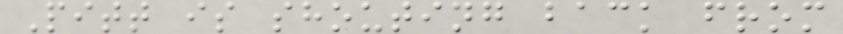Pitt is shouting back from
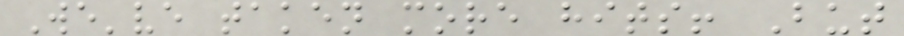We've taken more hits! But
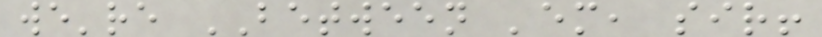we're BETWEEN 'em, sir!
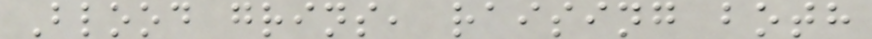Blood grins, raising both
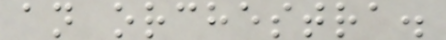an orchestra.
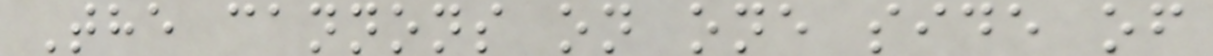The cannons on one side of
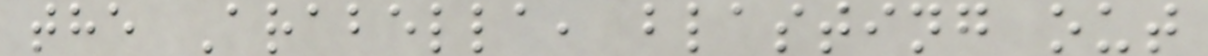the Arabella, blasting out
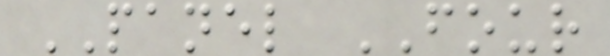PANEL FOUR
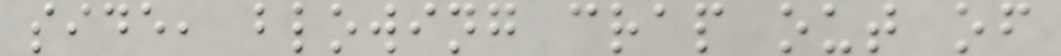side, blowing crap out of
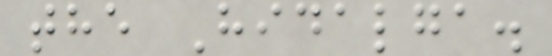the Hidalga.
